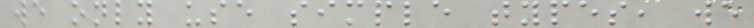we only use simple types, we
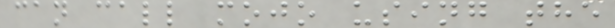can call mojo using the
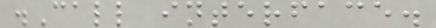.Call interface.
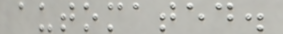automated.
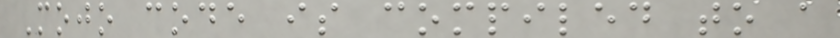Mojo code is compiled to a
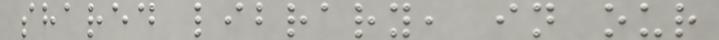shared library, in our
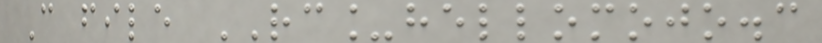C file RC_hellomojo.c
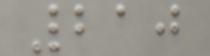210
